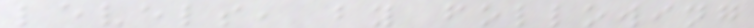levels, by following
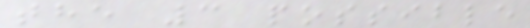the 3 possible
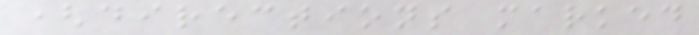(directions marked
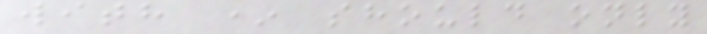with * should only
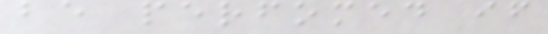be perfomed if
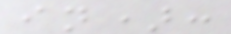in):
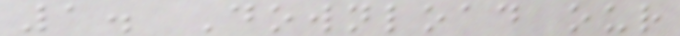1. Download our
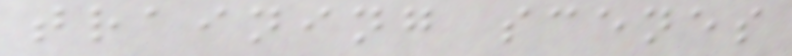training scenes
